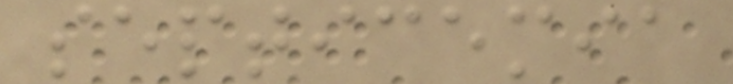septicemia
